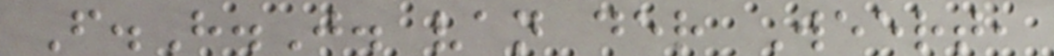F.H.J. van der Weert,
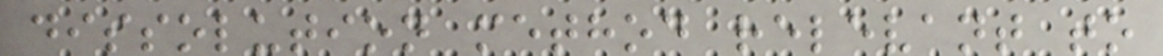dissolution method relevant to
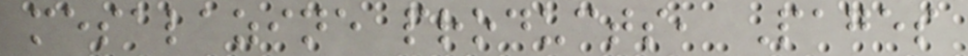mesalazine products, Pages
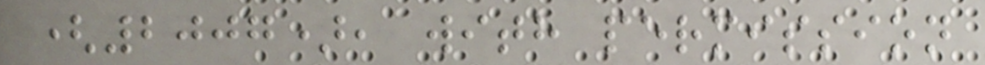(2007), with permission
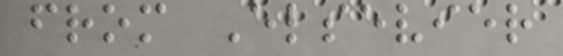from Elsevier
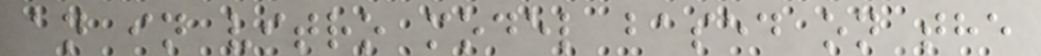an in vitro model based on the
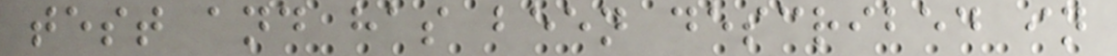test and has been described in
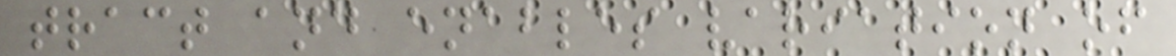tract and enables variation of
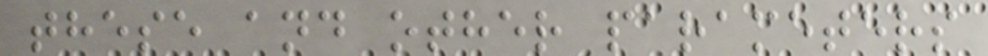these and other parameters
